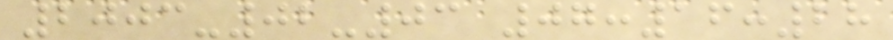2003-02-03 07:16:28
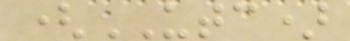(UTC)
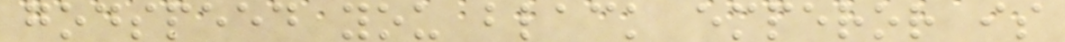godspeed you black emperor is
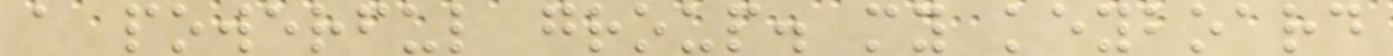a powerful group. my keyboard
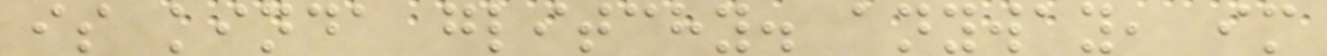is kinda glitchy. anyway, im
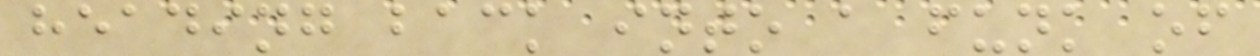heading back into a funk of
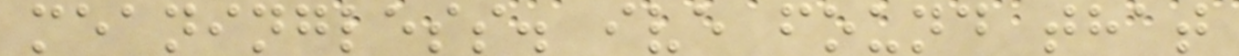meaningless. ive found that
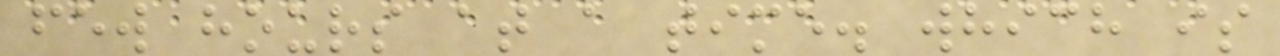few hours at a time. which is
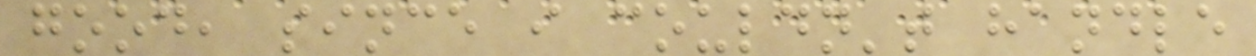good, since i couldn't handle
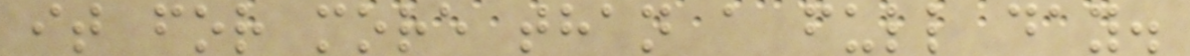it for more than a full day.
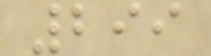299
